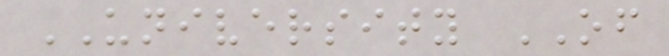UNIVERSITY OF
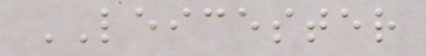LEICESTER
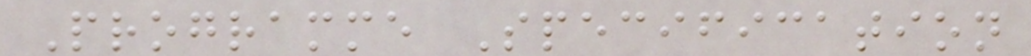Programme Specification
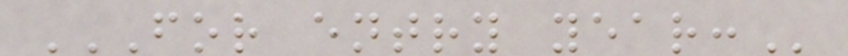FOR ENTRY YEAR:
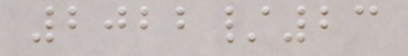2022/23
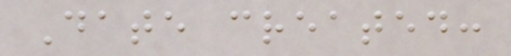Date created:
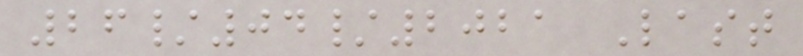26/04/2021 Last
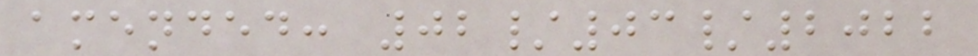amended: 02/03/2022
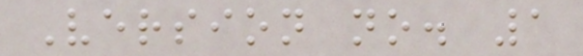Version no. 1
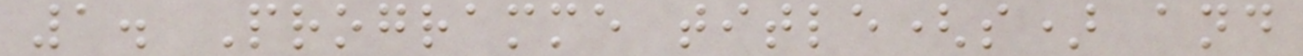1. Programme title(s) and
